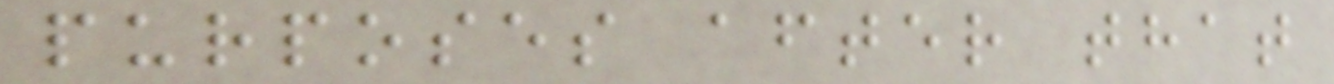purposes after that
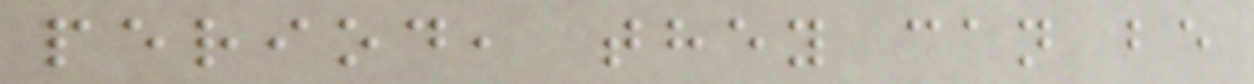period, they can be
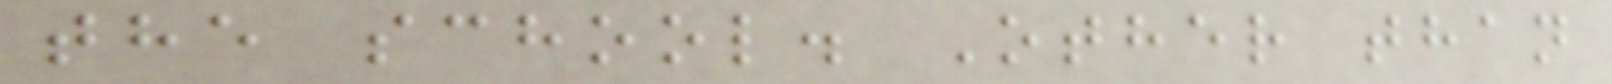the school. Other than
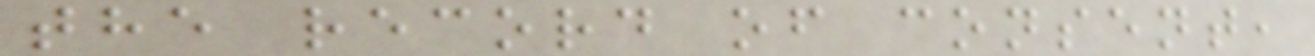the record of consent,
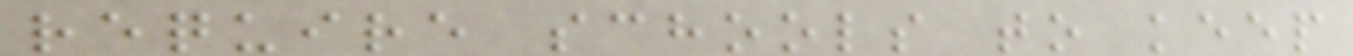require schools to keep
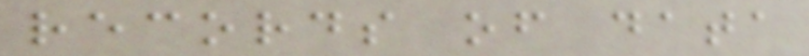records of data
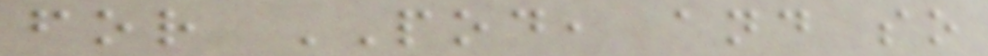for POD, and so
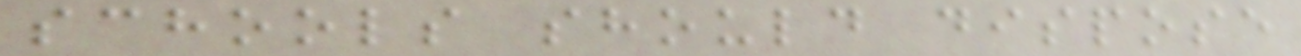schools should dispose
